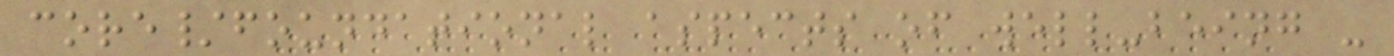core/foundational aspects of well-being -
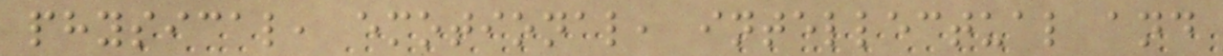physical, emotional, intellectual and
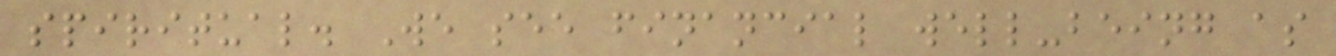spiritual. We see financial well-being as
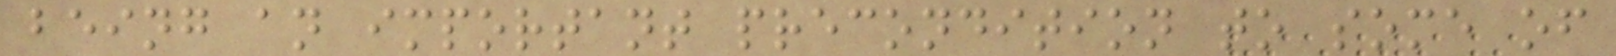being an important precondition to some of
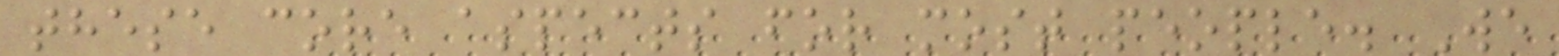these core aspects for most people. We
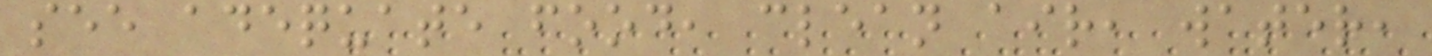see adequate food, clean air, water,
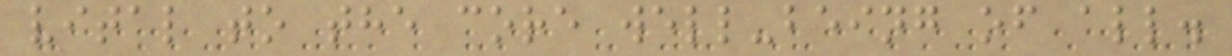vital to the core well-being of all.
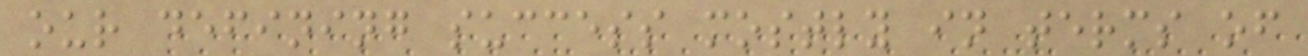our defining success mostly in terms of
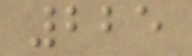225
